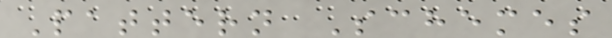Pattern Schemes
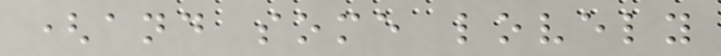(and some lovely
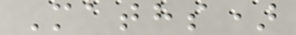Maths)
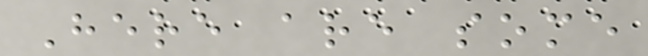Here are some
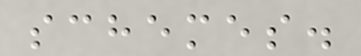schemes.
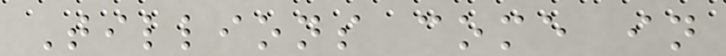Tillions come in
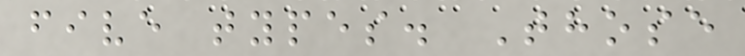five types. Those
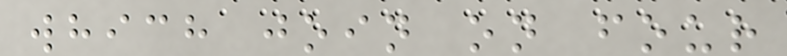which join on four
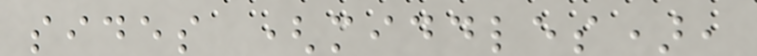sides (middles),
